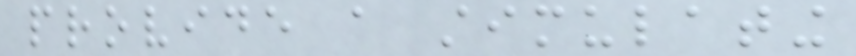provide a stimulating
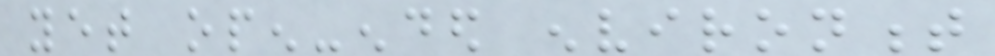yet open-ended environment
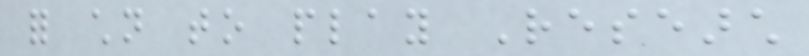for children to play Research
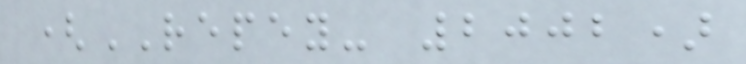(REPEY- 2002)
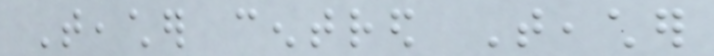Teacher centred Teacher
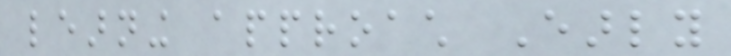learning approach Early
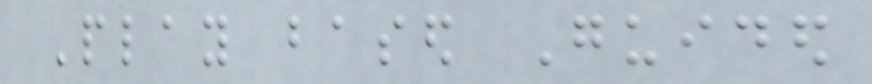Play based Guided
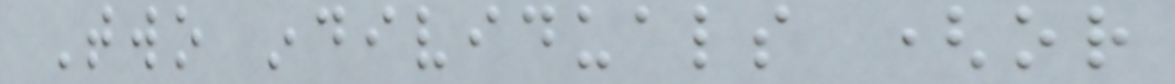Two individuals (or
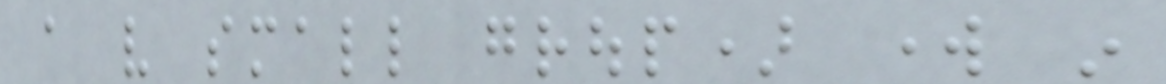a very small group) work in
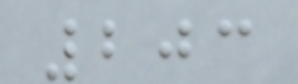203
